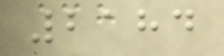2184
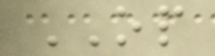OP
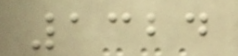1324
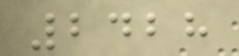2428
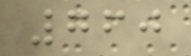760
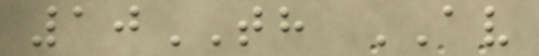10TH AV
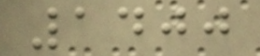1400
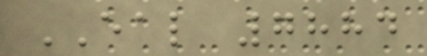EAL 7884
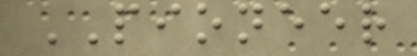PIONEER
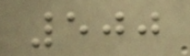500
